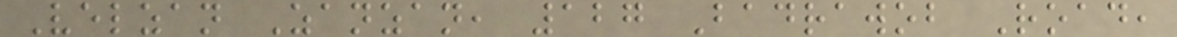Velzan Zanzan, 127 Badrawob Road,
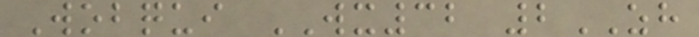Wobqui WX32 2ZH
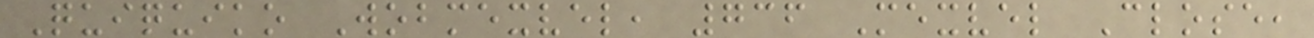Quiquiko Wobmexvel, 736 Mexvel Close,
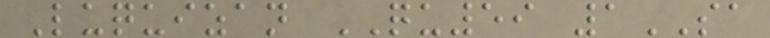Luquizan QU59 1SA
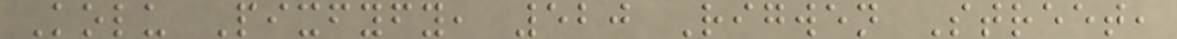Kolu Pixfyfy, 520 Rigwen Street,
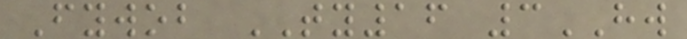Fywob TY16 3HW
